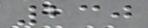230
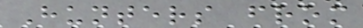Hunters from
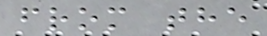from the
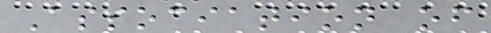Association of
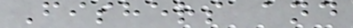Fishers and
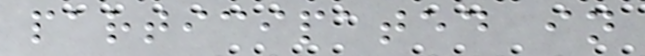participated in
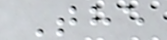The
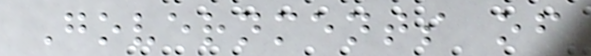Governments of
